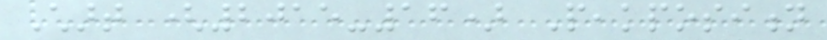Chart (2015-16) Peakposition
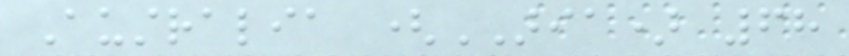Australia (ARIA) 68
